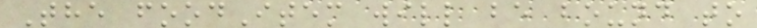The foodItem will be bound to
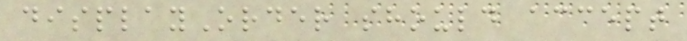displayOrder should accept
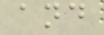and
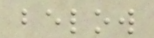below
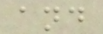and
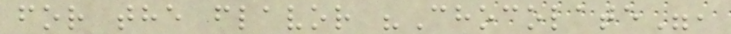for the flavor "Chocolate",
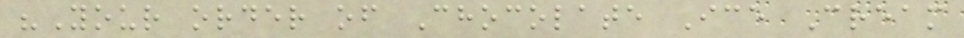"Your order of Chocolate Ice Cream
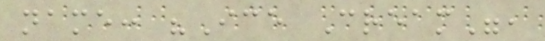name: "Ice Cream",
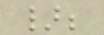};
